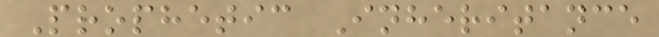Prophetic Inheritance
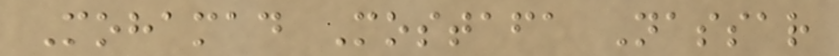Mohamad Mostafa Nassar
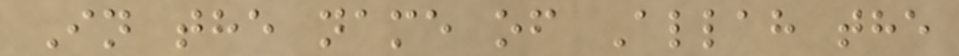In the name of Allah the
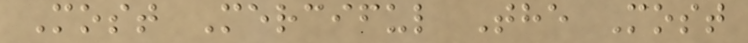Most Merciful The Most
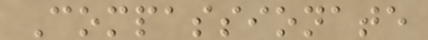Compassionate
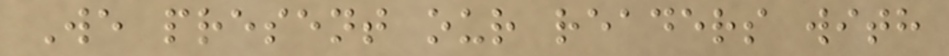We present our readers with
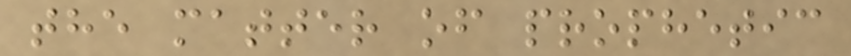the matter of prophetic
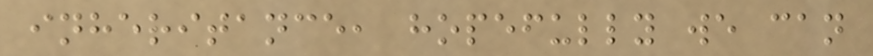inheritance, hopefully we can
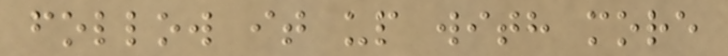follow it up with more
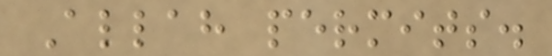Allah permits.
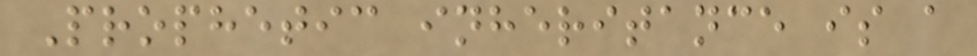Prophetic inheritance is a
